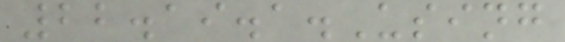22.19.1.Using
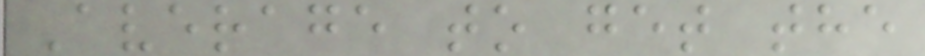Average to get the
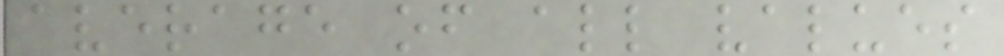average of all values
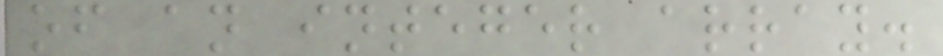of an integer array.
